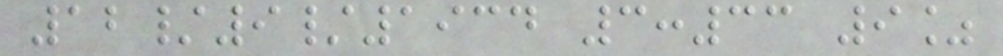12/9/1934 3:33 9%
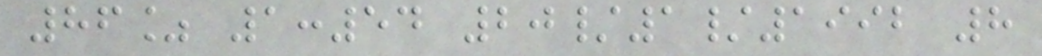86% 1:54 20/1/1992 8
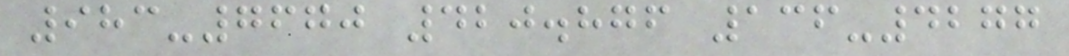983-7670 420.876 136-4277
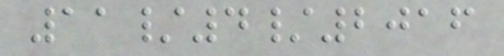11/4/2016
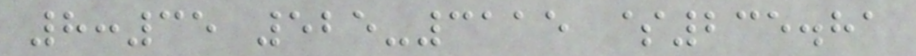8:35 525-3115 $235.81
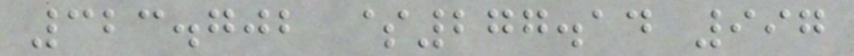323.702 $277.14 997
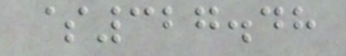$327.48
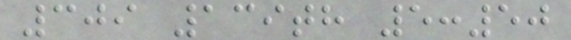309 139th 5:50
